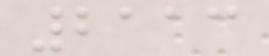2113
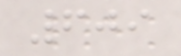609
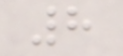8
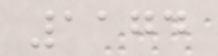1174
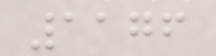1176
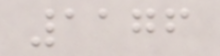1176
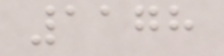1178
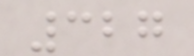327
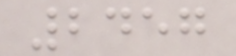2457
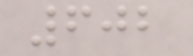602
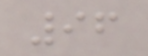96
